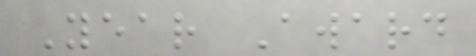Year Award
